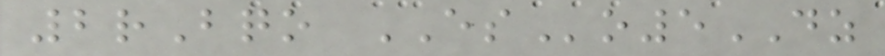2rBqo ESo5DZ
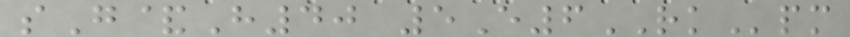sG&H40 5E6RKpm
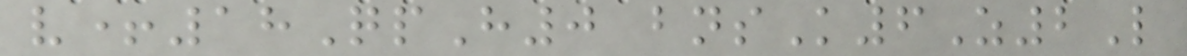v+18QpH0 bnsK6Z2L
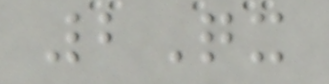2Qx
